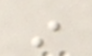in
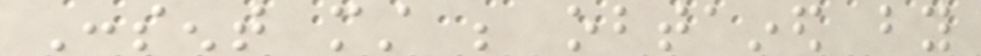Consent must be obtained by
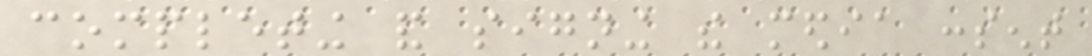completing and signing the media consent
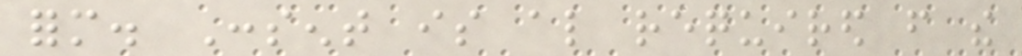form. Consent is also required from the
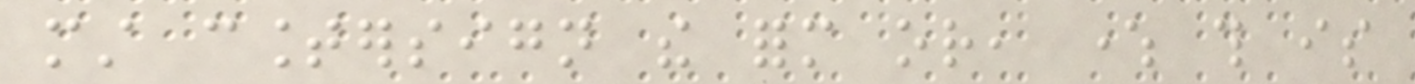must countersign the form or, where this is
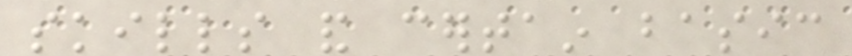skills and certain basic
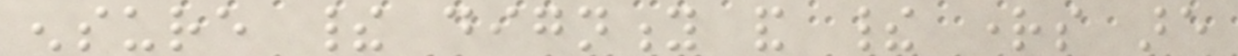ensure their dignity and their rights are
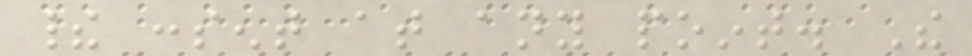their consent at any point. The
